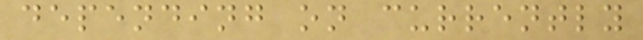depending on currently
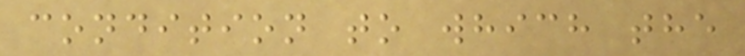condition to which the
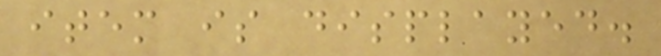item is displayed.
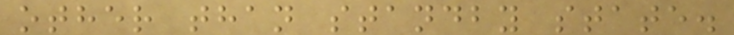other than standby state.
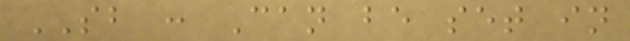SB : Can be set in
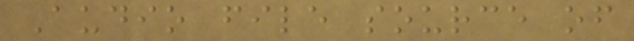Audio file source of
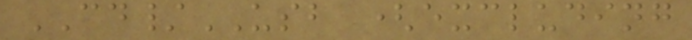CD/USB (excluding
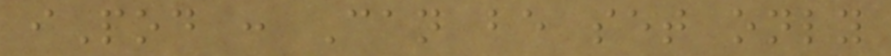iPod : Can be set only
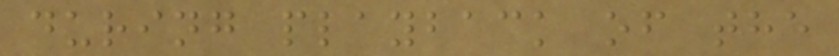during playback of the
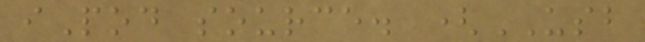iPod source. (USB
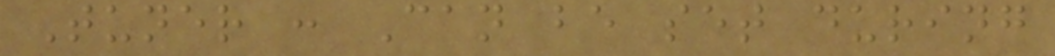Tuner : Can be set during
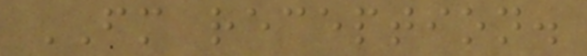FM reception.
